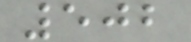502
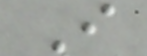I
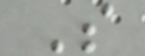S
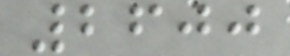2600
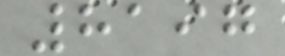8197
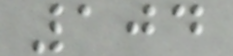104
